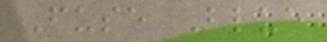Fuse Blue
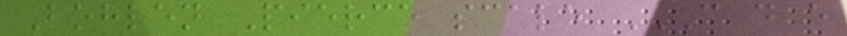Bohlen Pierce scale C D E
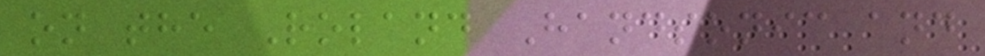on the Roland Handsonic and
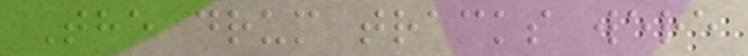The drum tracks were
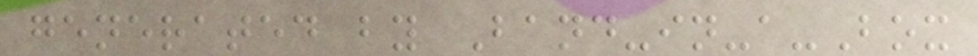generated by Band-in-a-Box
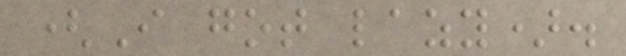(I got lazy).
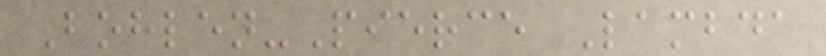Bohlen-Pierce Lambda
